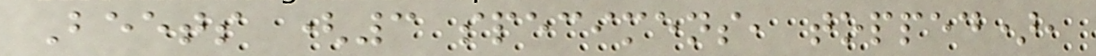Beets (3 specimens, topped),
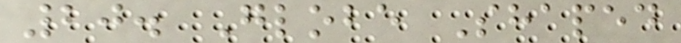20. Globe Shaped
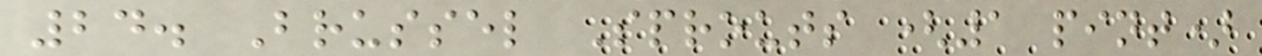24. Brussel Sprouts (1 pint)
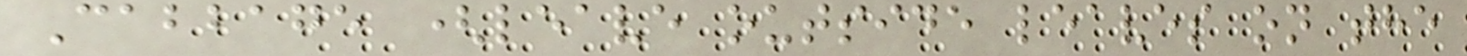Cabbage (leave outside leaves on the
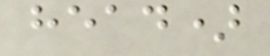head)
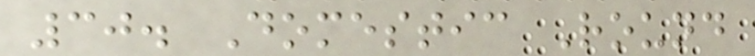30. Domestic Round
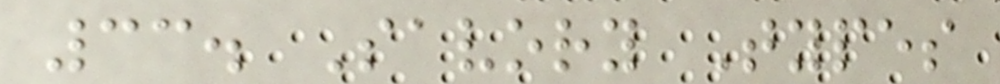33. Savory Types
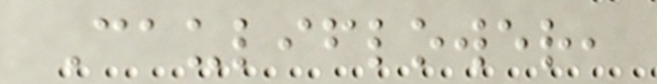Cauliflower,
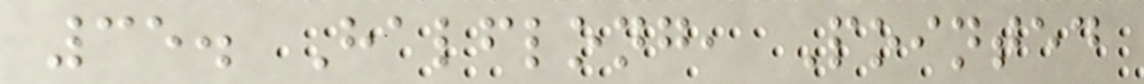35. Halflong, Pointed
